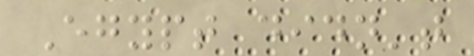Egypt didn't
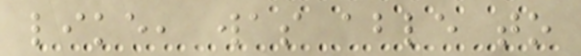like, was able to
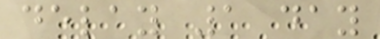delay 1 day
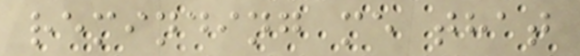reminding me that
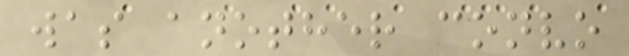was another convo
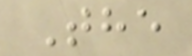The
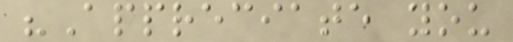"Appreciate you
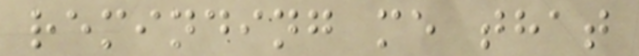reminding me that
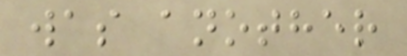was another
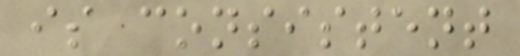is consistent
